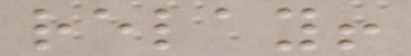relay!
